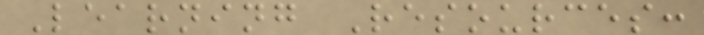Learning Resources:
